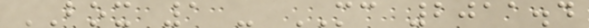BOX 1 - MC 2011.4
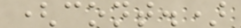(cont.)
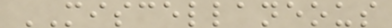MISCELLANEOUS
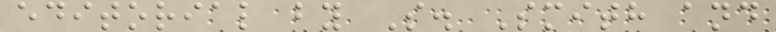editorial by S. Smith and
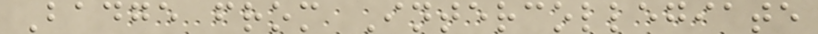Badge from Intercollegiate
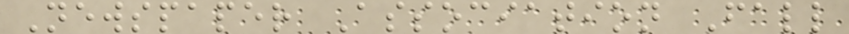Newspaper Association Fall
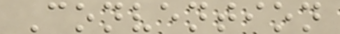Convention
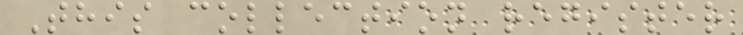This collection register
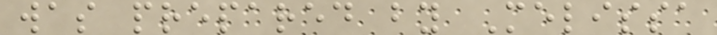was prepared by Melissa
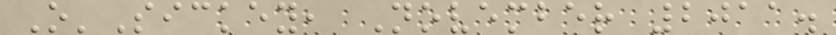O'Sickey, November 2011.
